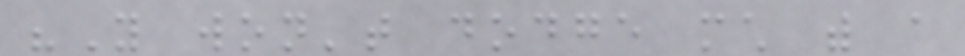"You won't dodge much with a
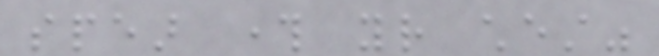spear through your chest"
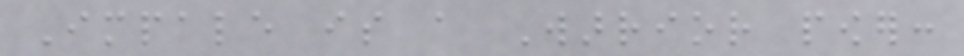Impale is a Warrior power:
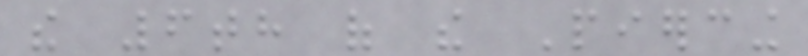the 6th of the Piercing
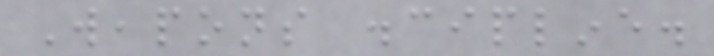Weapons discipline.
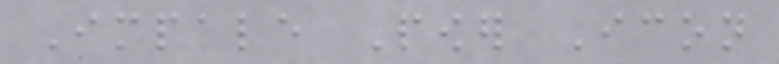Impale Power Icon
